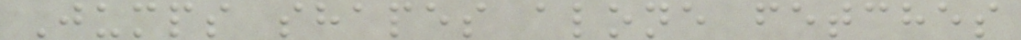Jumps shapes alone fetches
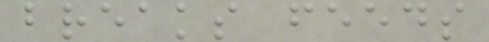breaks feeds
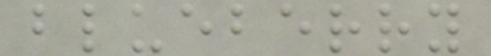blueberry
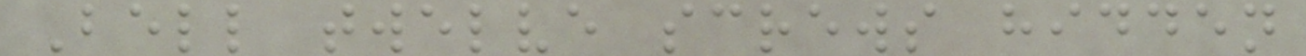Bell twelve screws hidden
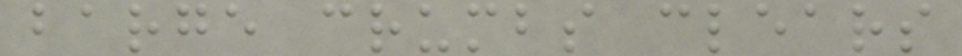barge crumbs clears
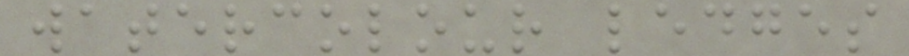watercolour ledges
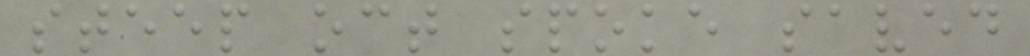steep oct spoke saved
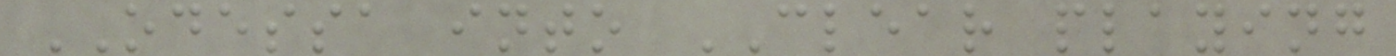ODESSA into CLEAR playing
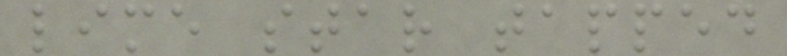lime star tapped
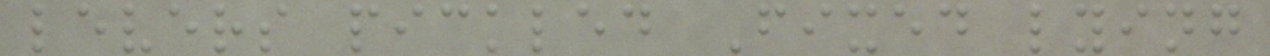levers pickled Fixed lying
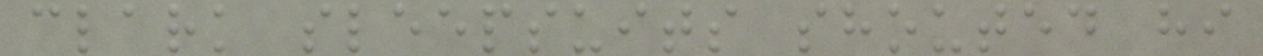clark sleepsuits shouted hi
